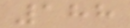188
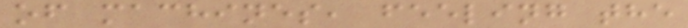of machines, feeling the
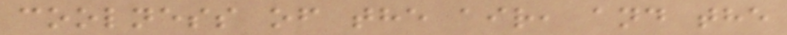coolness of the air, and the
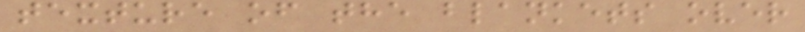texture of the blankets over
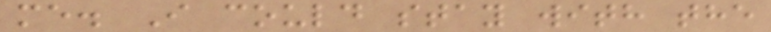me. I could stay with the
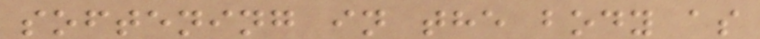softening in the body as
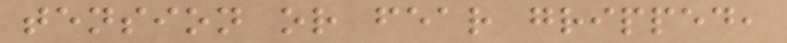tension or fear gripped,
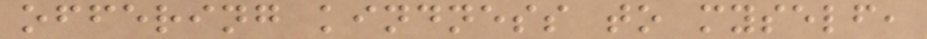offering kindness to myself,
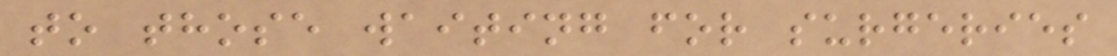to those waiting for surgeries
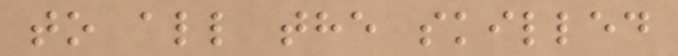to all the skilled
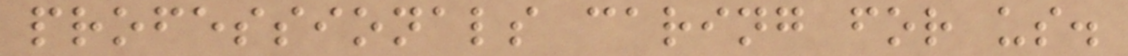professionals caring for us.
